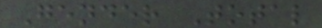Gender Total
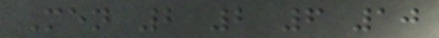Men 2 2 6 10
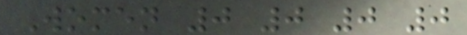Women 0 0 0 0
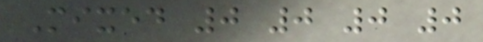Mixed 0 0 0 0
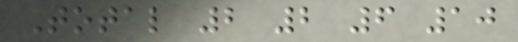Total 2 2 6 10
